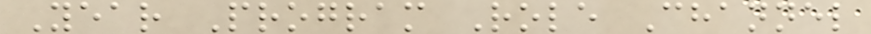Year Program Role Channel
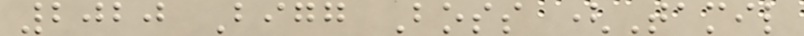2020 Bigg Boss (Tamil
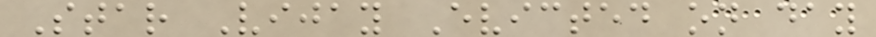Star Vijay Evicted on day
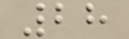28
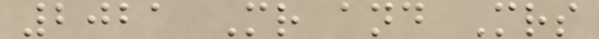2021 Mr and Mrs
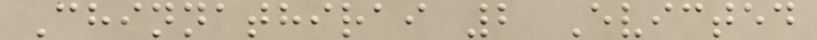Chinnathirai 2 Evicted
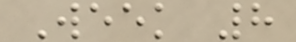Week 8
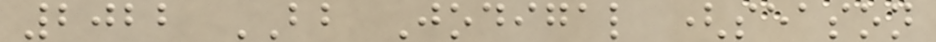2022 BB Jodigal (season
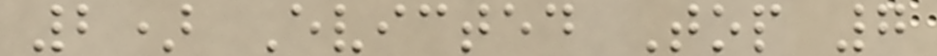2) Evicted Top 7
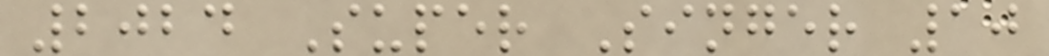2024 Super Singer 10
